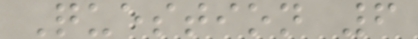Question 6
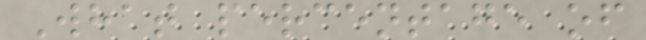What percentage of
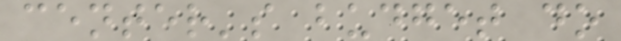center's budget do
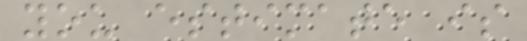you estimate is
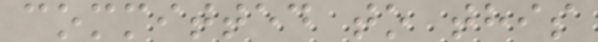committed to this
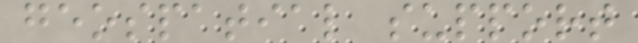geospatial support
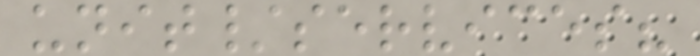unit/services?
